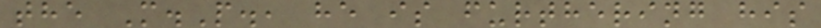the M.P., he is furthering his
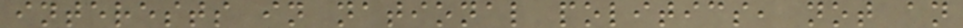interests in national politics, not an
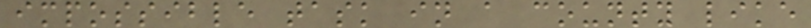impossible task in a county like
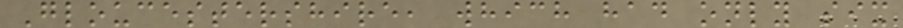Gloucestershire, which had only six
